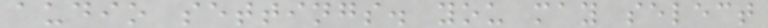audio settings. you may select
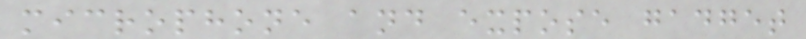microphone and expose gadget
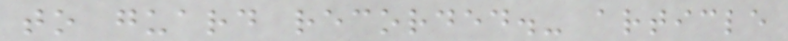to guard recorded.- article
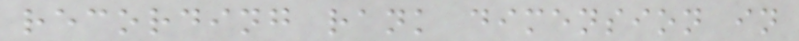recording rank dimension in
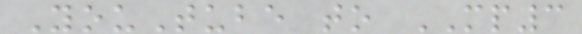YouTube to MP3
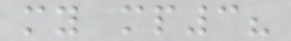my mp3?
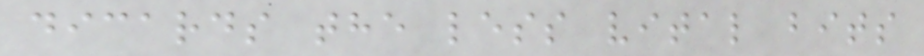dicards the less vital bits
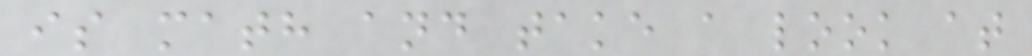is math and take a look at
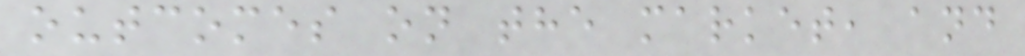outcomes on the market, and
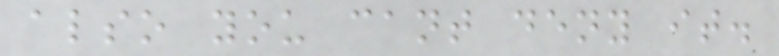also you cant deny it.
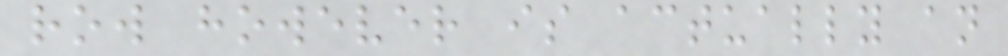row however is actually an
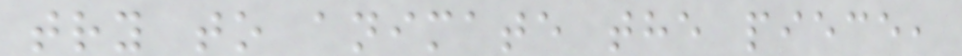try to animate the piece,
